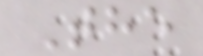The
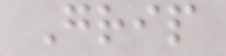Grip
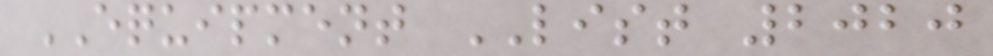EQUIPMENT LIST 2020
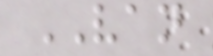VAN
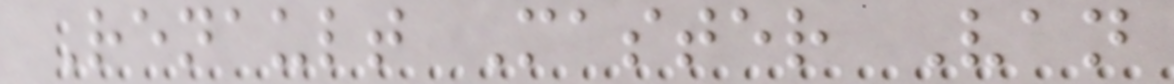Renault Master Van
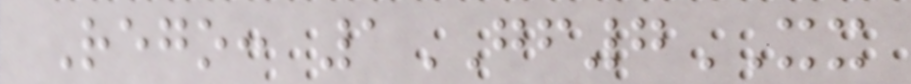Rego: 1GF7XX
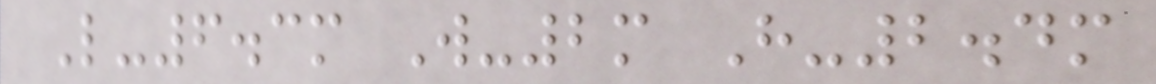L-6.3m W-2m H-2.4m
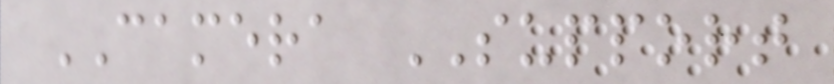CAMERA SUPPORT
